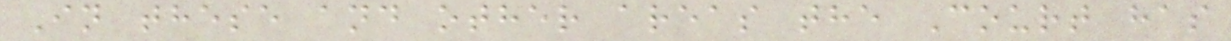In these and other areas the Court has
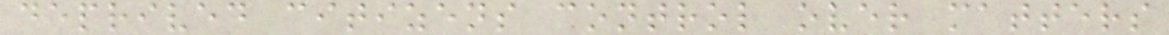deprived citizens control over matters
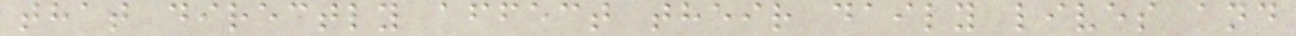that directly affect their daily lives and
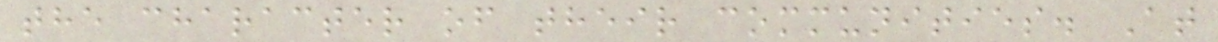the character of their communities. At
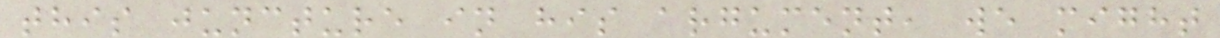this juncture in his argument, we might
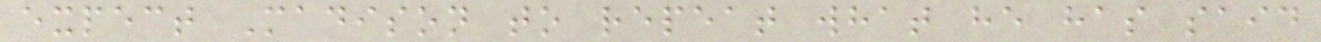expect Madison to repeat what he has said
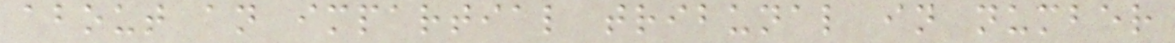about an impartial tribunal in number
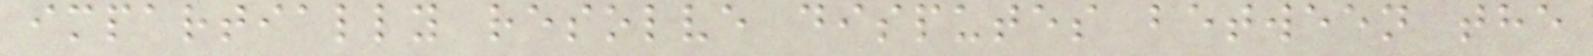impartially resolve disputes between the
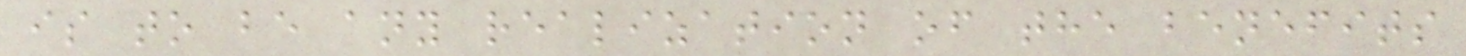is to be any realization of the benefits
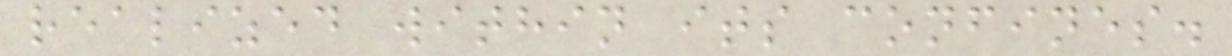realized within its confines.
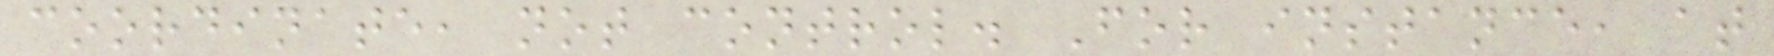coordinate, not control. For instance, at
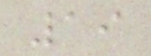19
